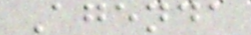Agenda
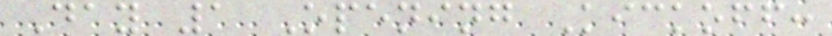Day 1 Opening Kickoff:
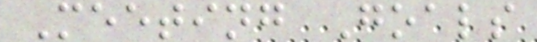Meeting Goals
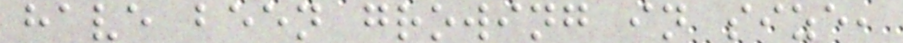have been growing in size,
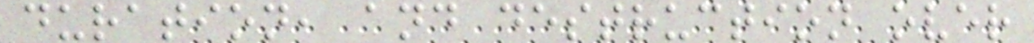duration, and destruction over
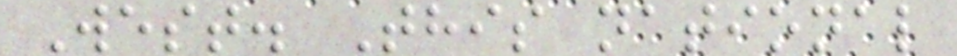West. This national
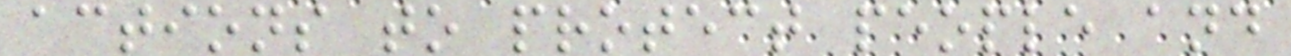actions to protect people and
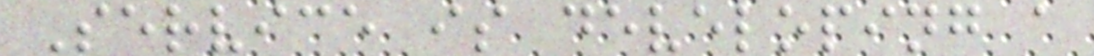Service is developing a
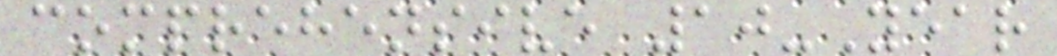comprehensive 10-Year
